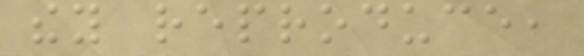they reproduce,
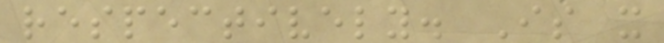respectively. Is it
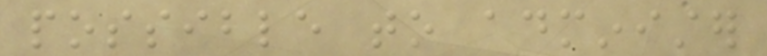possible to administer
